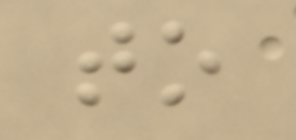to
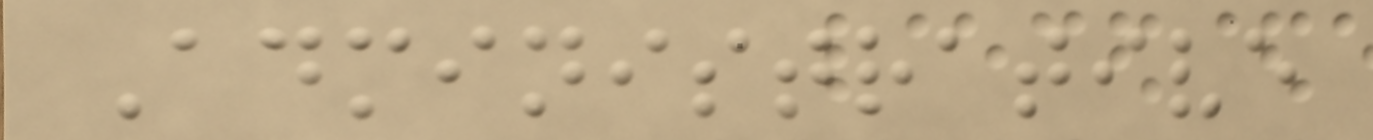Administrative
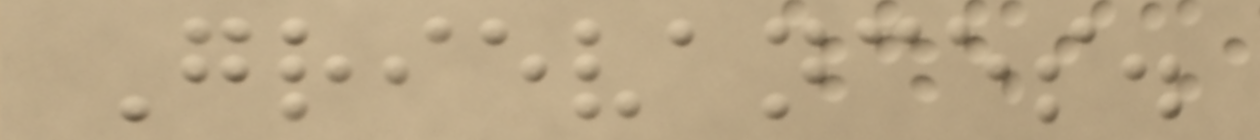Grievances.
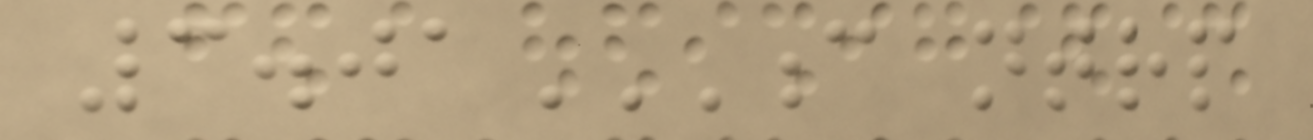3.01C NTRP
